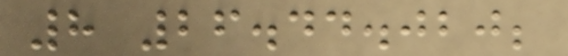8 26.44.020;
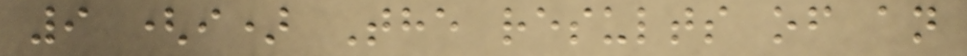9 (i) The results of an
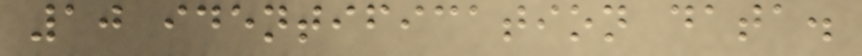10 identification data.
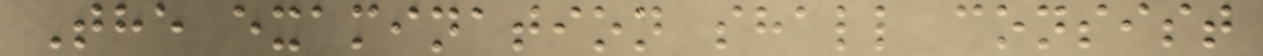The examination shall consist
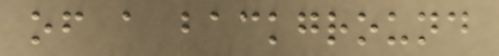of a background
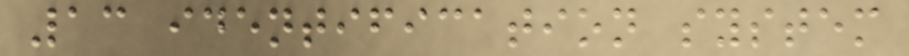13 identification system
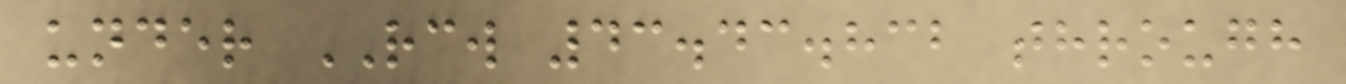under RCW 43.43.832 through
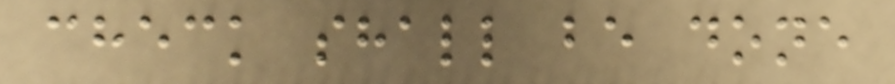check shall be done
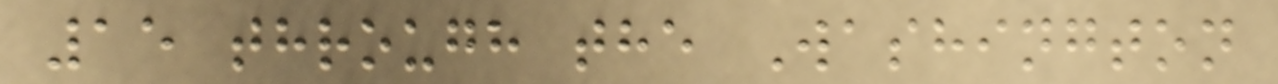15 through the Washington
